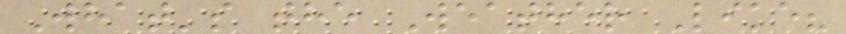What's the Weather Like?
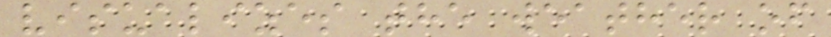visualizes the weather of
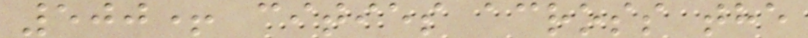500+ cities across the
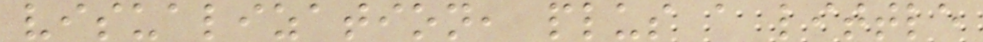visualization, plus a little
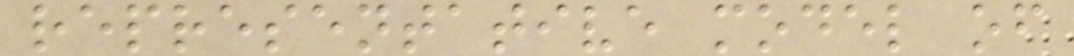representative model of
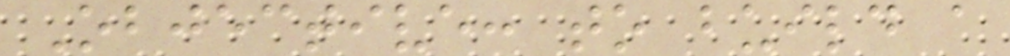Objective: to build a
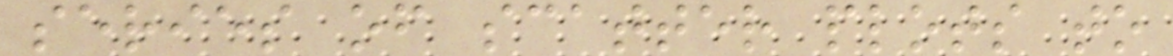series of scatter plots to
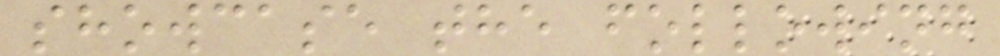showcase the following
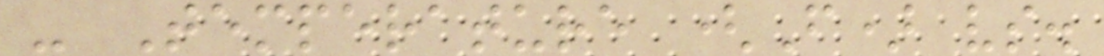- Temperature (F) vs.
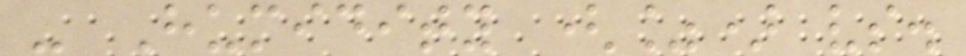- Humidity (%) vs.
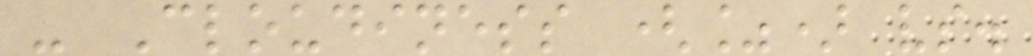- Cloudiness (%) vs.
